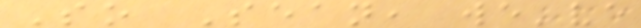So Sean, we've
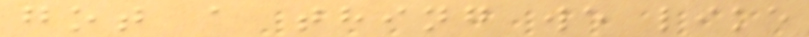got a thing we like
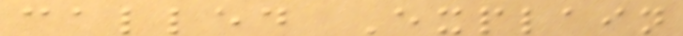called Explain
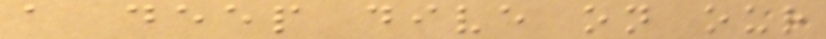a deep dive on our
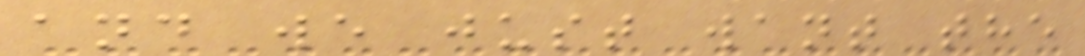and we just want the
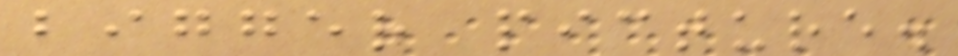bigger picture.
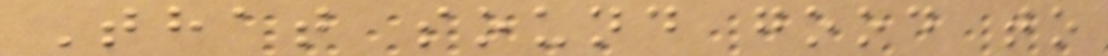That sound good to
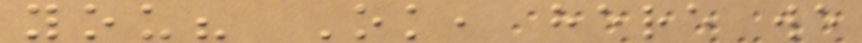you? Ok, here we
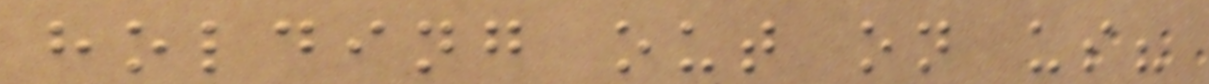holding out on us?
